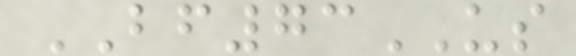BF73US
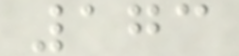173
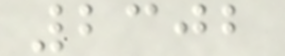2302
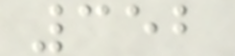352
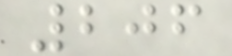206
